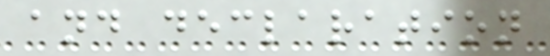and declaration
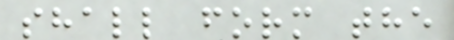shall form the
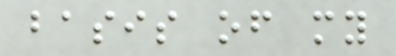basis of my
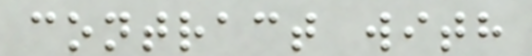contract with
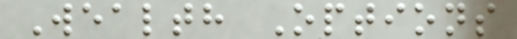Wealth Options
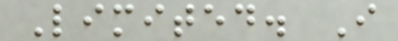Limited. I
